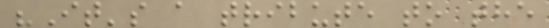"It's a tribute to the
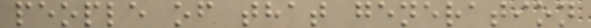people of that generation
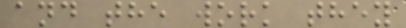and the work they
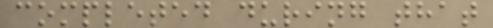completed during that
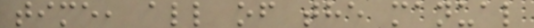time, all of the manual
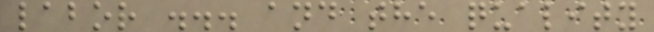labor ... and the quality
